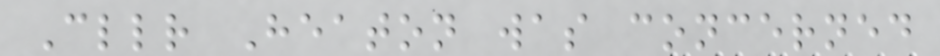Cllr Heaton was concerned
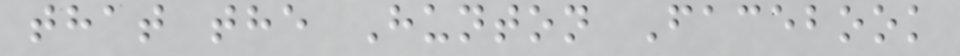that the Hunton Facebook
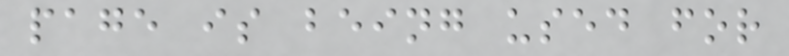page is being used for
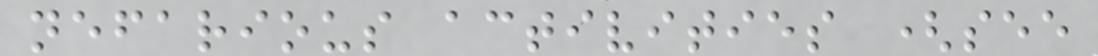nefarious activities (see
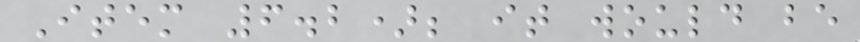Item 6.2); it would be
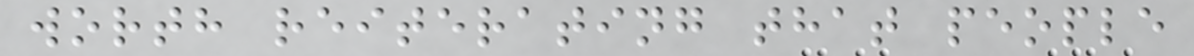worth reiterating that people
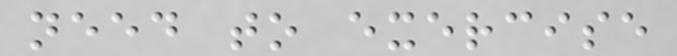need to exercise
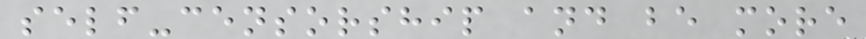self-censorship and be more
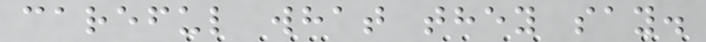careful what they say.
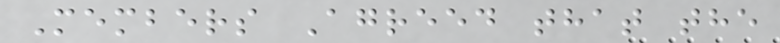Members Agreed that the
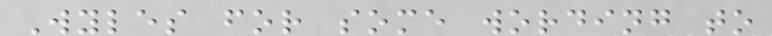Wyles for some wording to
